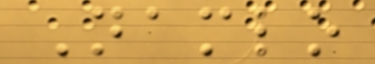Namlo
